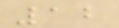12
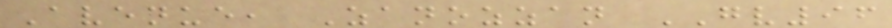Avenue, Zanozzan GV96
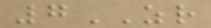7ZR
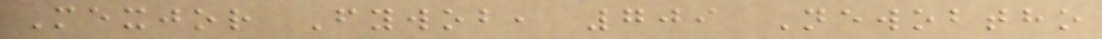Mexjor Fywob, 709 Newobtho
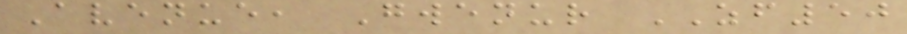Avenue, Gwenur ZF50
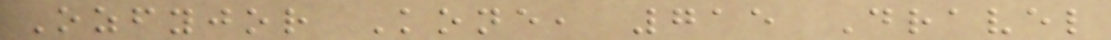Ozfyjor Kone, 715 Dravel
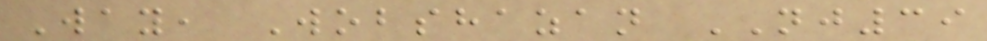Way, Wobshazan NJ39
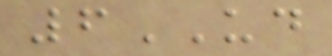6UD
